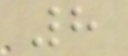8
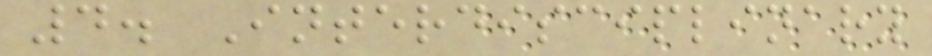4. Interdisciplinary
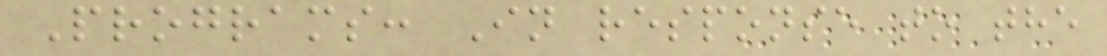Programs: In response to the
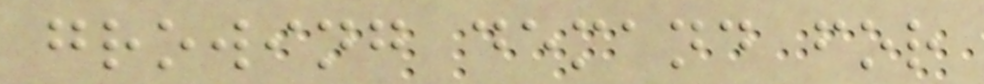growing demand for
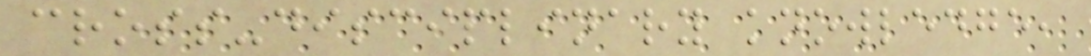cross-disciplinary knowledge,
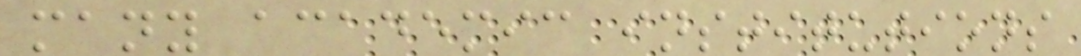many academic institutions
